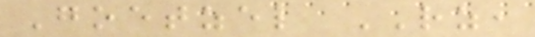Goetzel RZ,
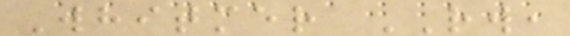Whitmer RW,
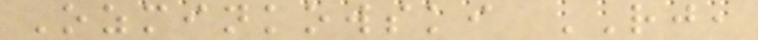Ozminkowski RJ,
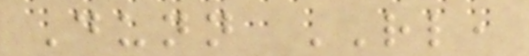Dunn RL,
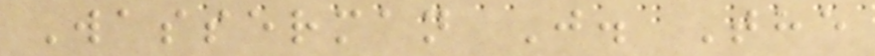Wasserman J. The
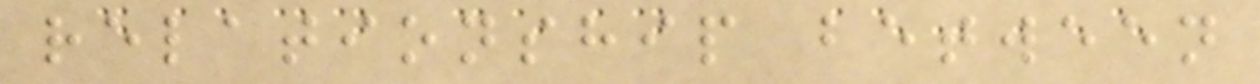relationship between
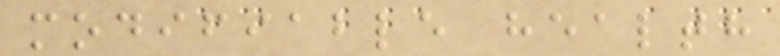modifiable health
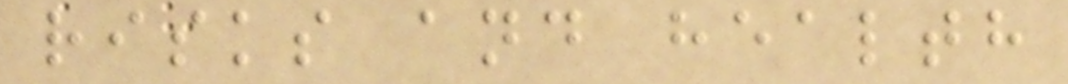risks and health
